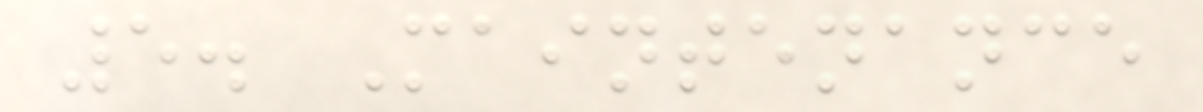5. Maintenance
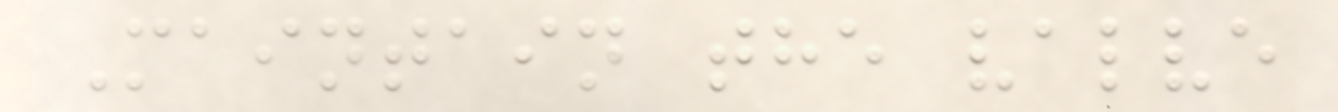Maintain the valve
